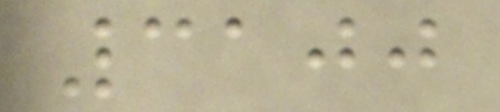3100
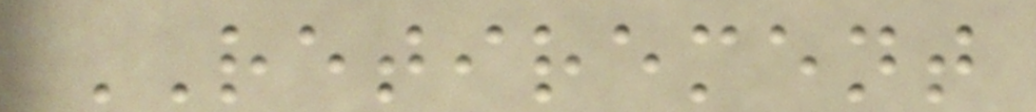RETIREMENT
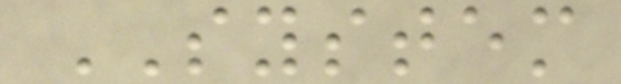SYSTEM
